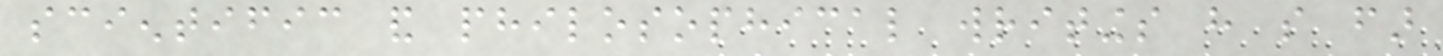scientific and philosophical writings have so far
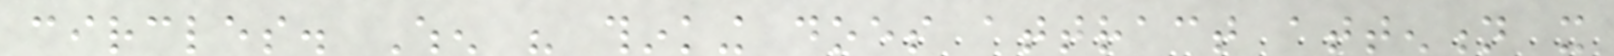circles. When his thinking does attract attention it
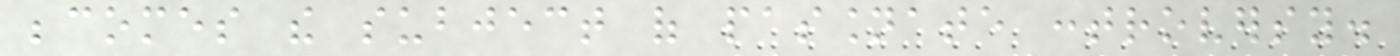becomes the subject of passionate controversy.
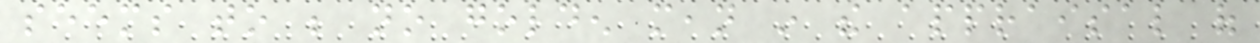seems to be no golden mean in the appraisal of
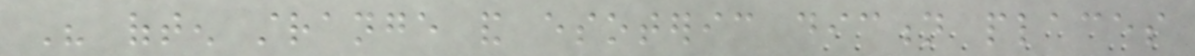His often strange and esoteric diction places
